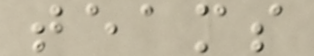teams
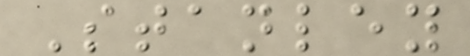Stanley
